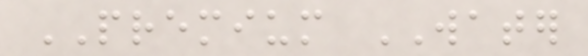PREMIUM WATER
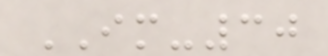IM-30
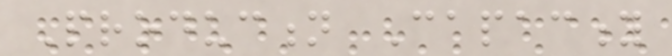Production Capacity
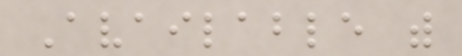Available with
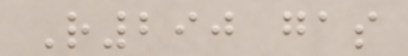R290 gas
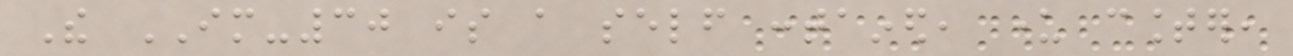The IM-30 is a self contained, under counter,
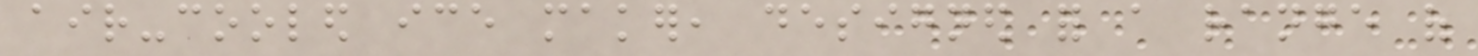air-cooled ice maker, designed for a range of
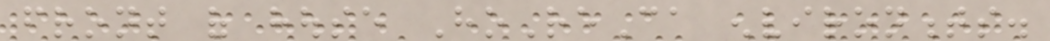front of house HoReCa environments.
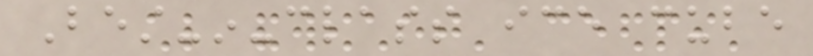Best-in-class ice cube
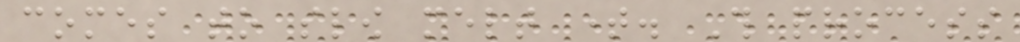comes to slow melt time. This process
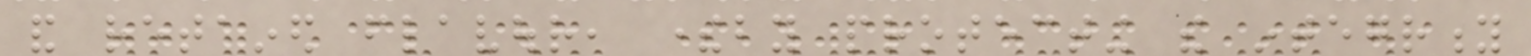and retained flavour, thereby protecting the integrity
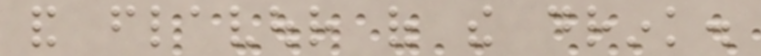and flavour of the drink.
